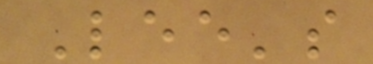Lee's
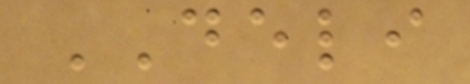DELI
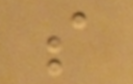s
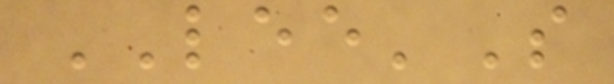LEE'S
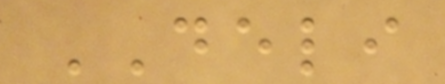DELI
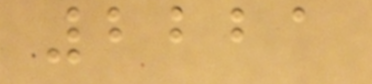2221
